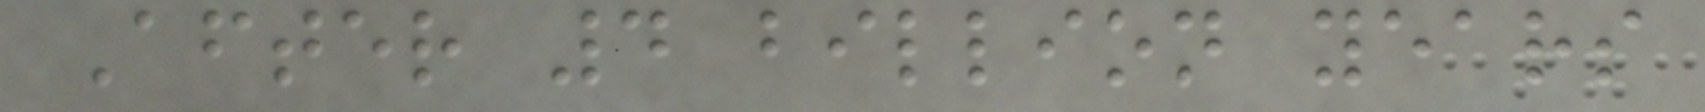After 4 billion years
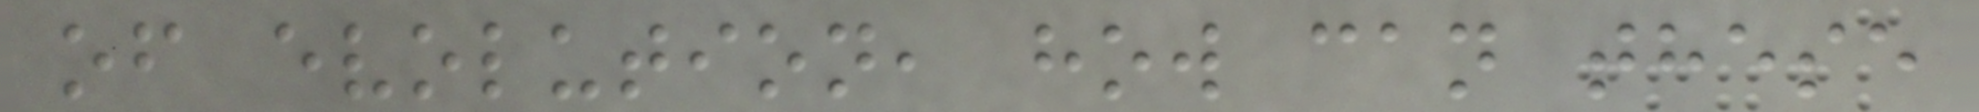of evolution, how can these
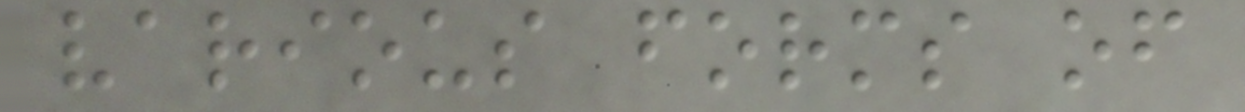various forms of
